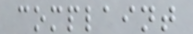complaint
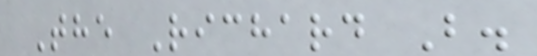The Richard B.
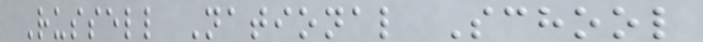Russell National School
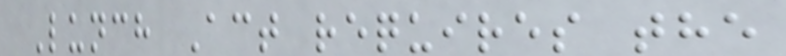Lunch Act requires the
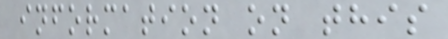information on this
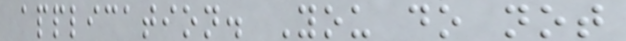application. You do not
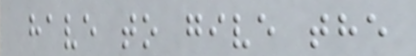have to give the
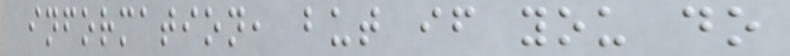information, but if you do
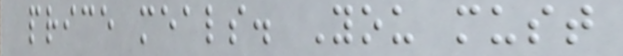price meals. You must
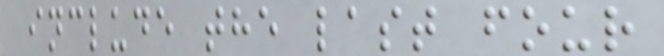include the last four
